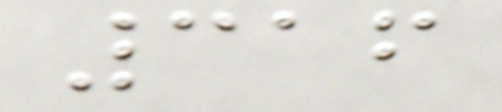316
